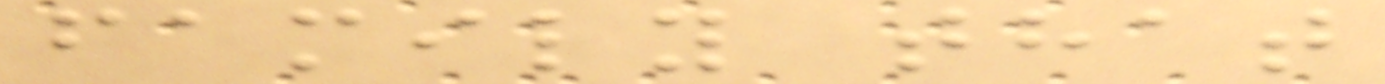family that
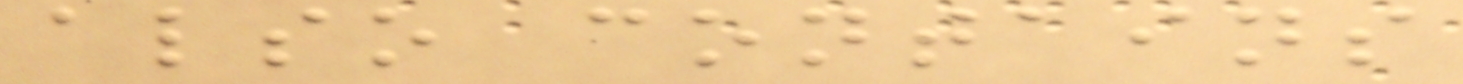also contains
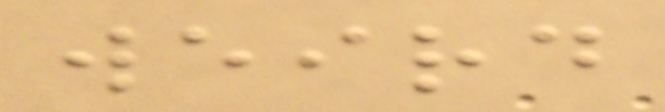weird
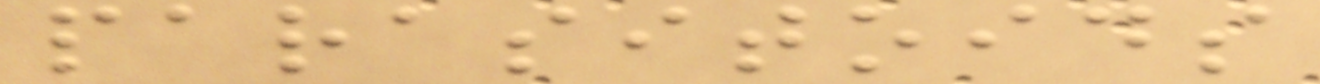parasitoids
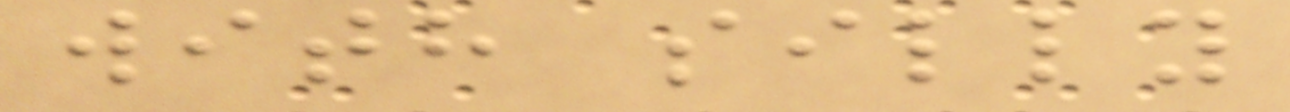with silly
